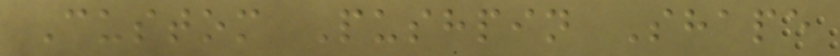Custom Pushpin Shape
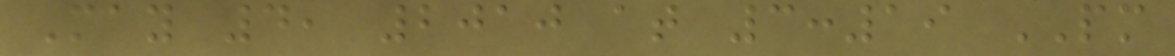May 4, 2010 at 3:19 PM
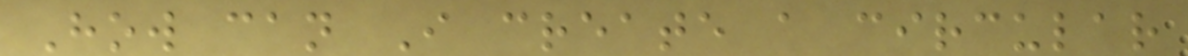How can I create a circular
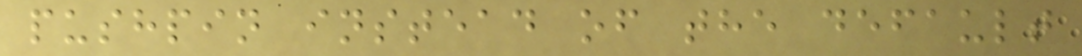pushpin instead of the default
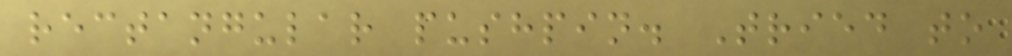rectangular pushpin. Tried to
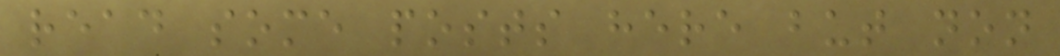read some posts here but non
